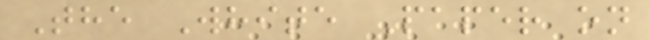The White Paper on
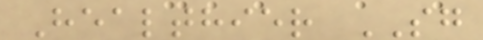Healthier SG
